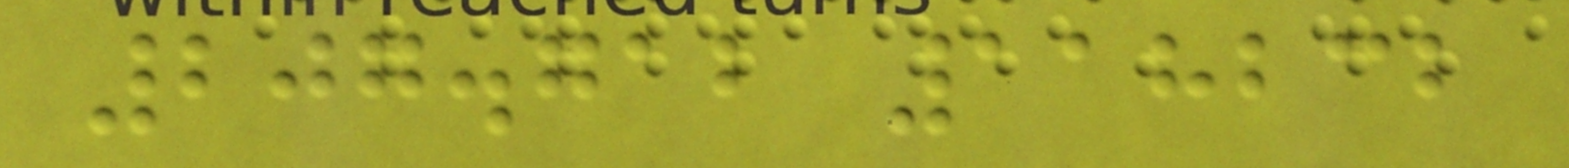207.712 118232
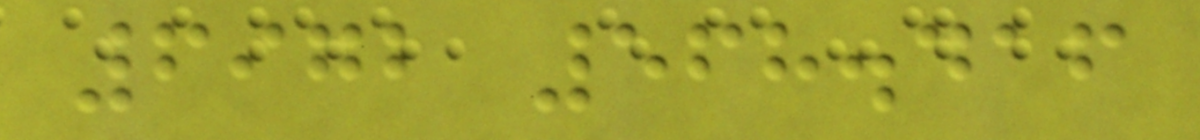6972 568.416
